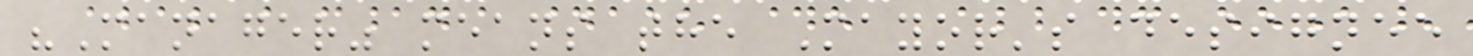"Manager" means the Mayor's designee
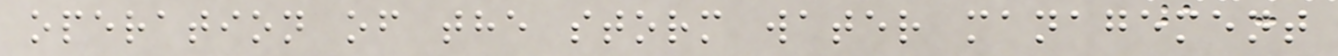operation of the storm water management
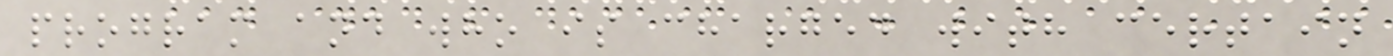program and who is charged with certain
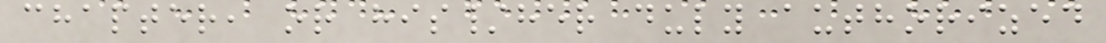chapter, or his/her duly authorized
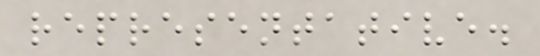representative.
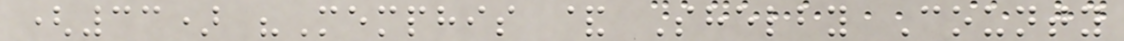(33) "Memphis & Shelby County
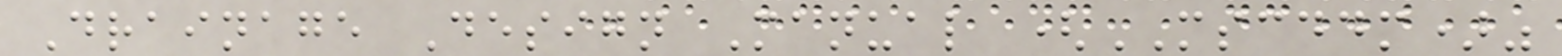Drainage Design Manual (MSCDDM)"
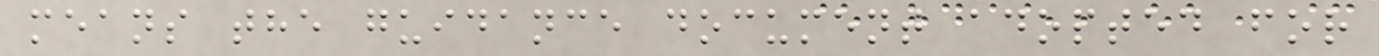means the guidance document adopted for
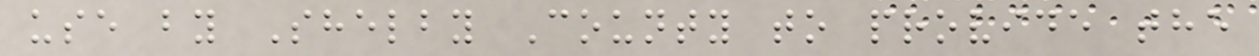use by Shelby County to provide the
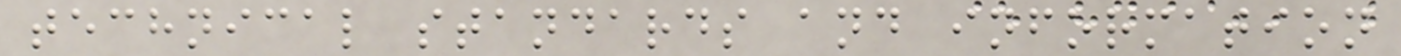technical standards and information
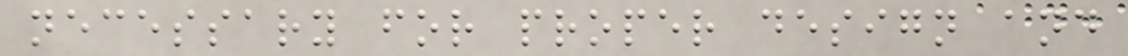necessary for proper design and
